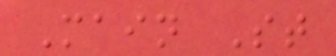Main St
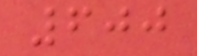600
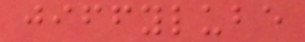jiffylube
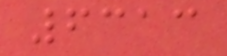6313
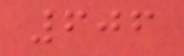606
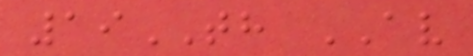19TH AV
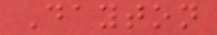Dayton
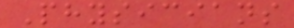Physicians
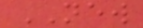NEW
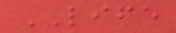LIFE
